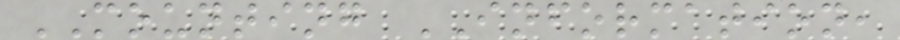MOUNTING INFORMATION,
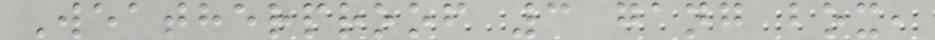Weatherproof 3 gang box,
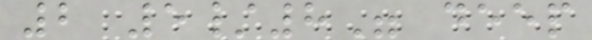2 5/8" deep
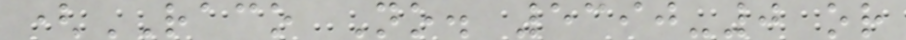(RACO No. 5390-0 or
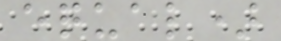equal)
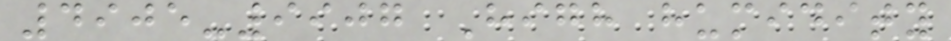4905-9907 High humidity
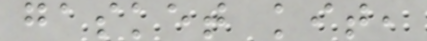gasket kit,
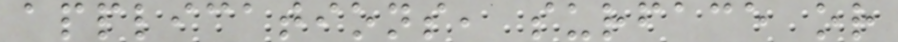applications, surface or
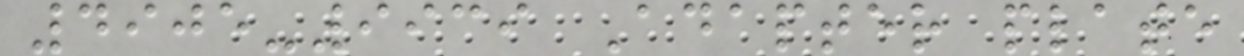4905-9939 Adapter plate
